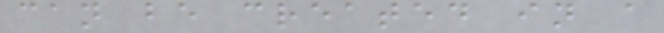can be created in a
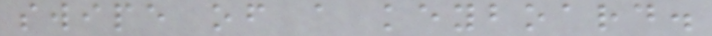swipe of a keyboard.
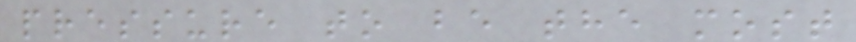pressure to be the most
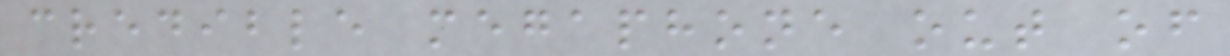credible megaphone out of
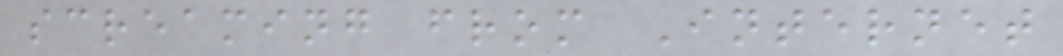screaming from Internet
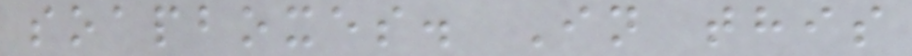soapboxes. In this
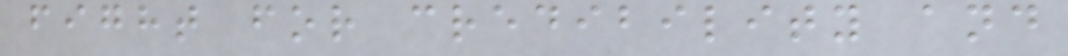fight for credibility and
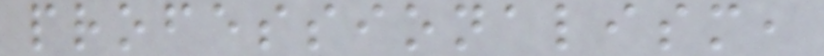professionalism,
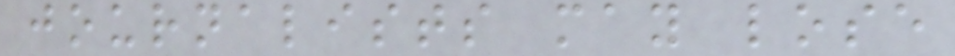journalists may lose
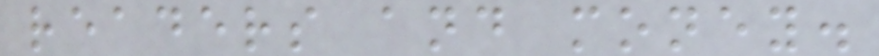readers and money.
